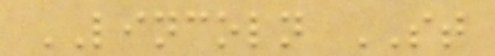LINCOLN ST
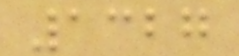1327
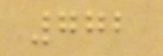772
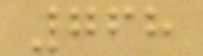768
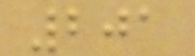201
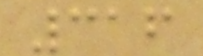316
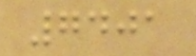7401
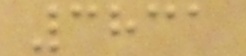3831
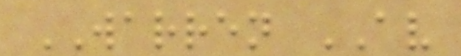WARREN AV
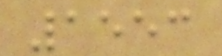1553
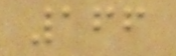166
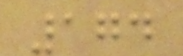174
